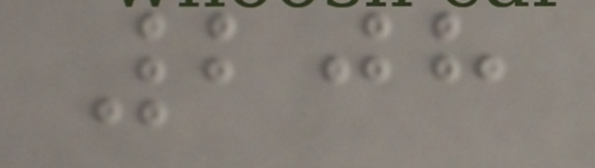208
